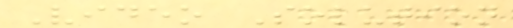Video Solution
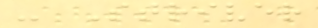- Striver
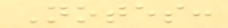Notes:
